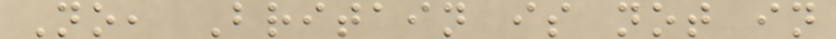No, Britain is not in
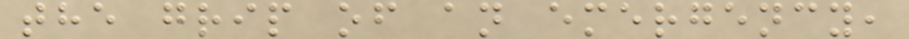the grip of an emergency,
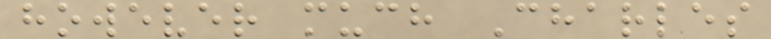however much Charles
